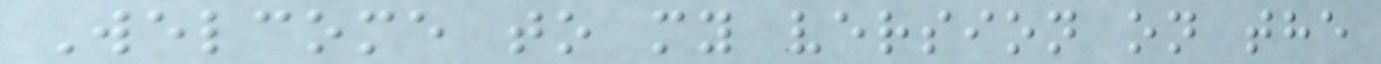Welcome to my version on the
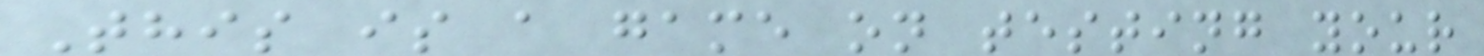This is a game on testing your
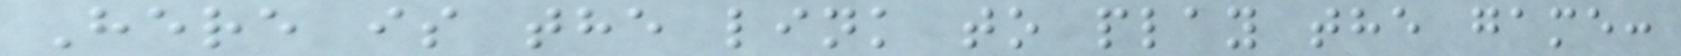Here is the link to play the game:
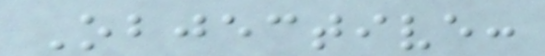Objective:
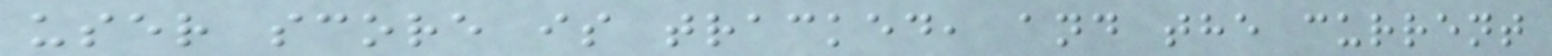user score is tracked, and the current
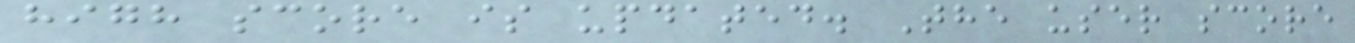high score is updated. The user score
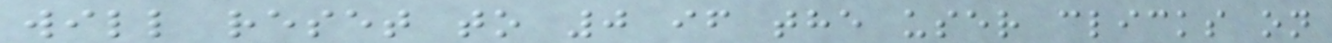will reset to 0 if the user clicks on
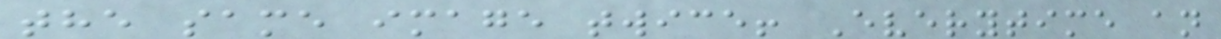the same image twice! Everytime an
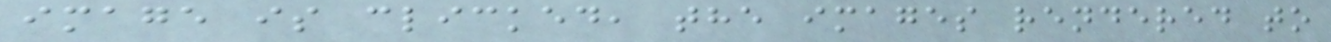image is clicked, the images rendered to
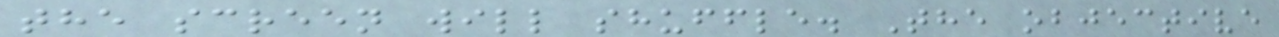the screen will shuffle. The objective
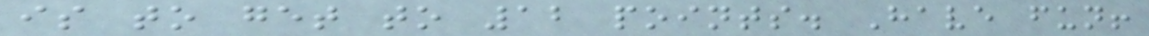is to get to 12 points. Have fun!
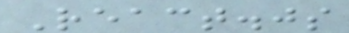React.js
